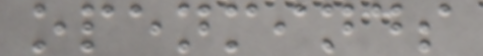openminds
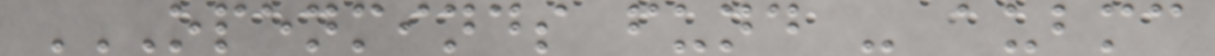OPENMINDS FUND - AUBMC
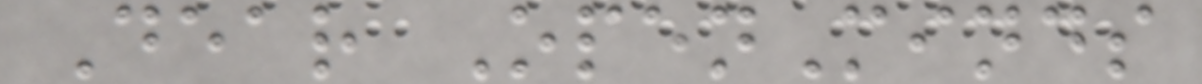Dear OpenMinds
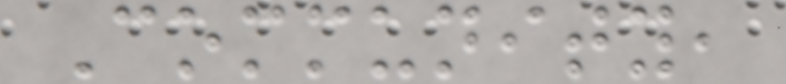Community,
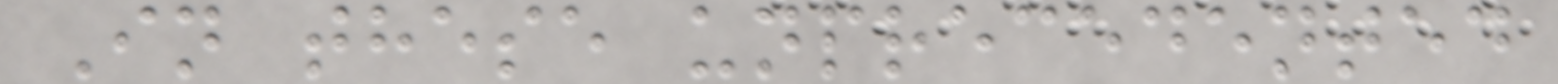In these unprecedented
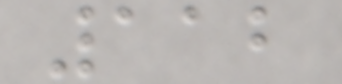112
